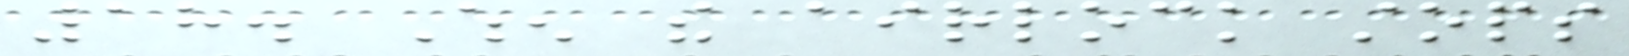18. When the airlock stops
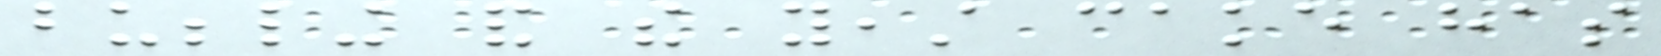bubbling and the yeast cake has
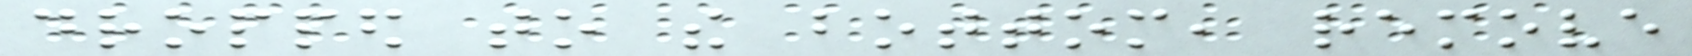dropped to the bottom, remove
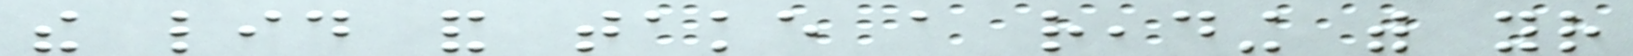the lid and take a reading with your
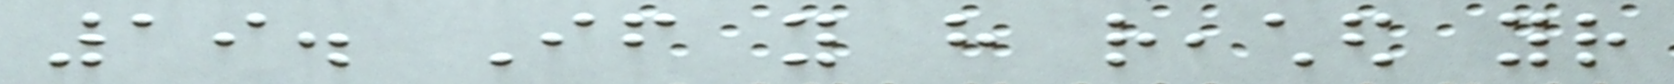19. If you have reached your
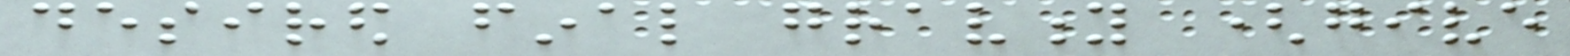desired final gravity (give
